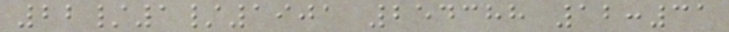22/1/1901 254388 12:31
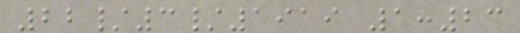22/3/1919 1:23
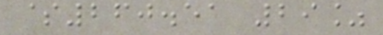$260.51 29%
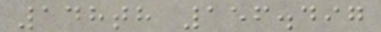148th 156.497
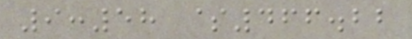9:58 $466.22
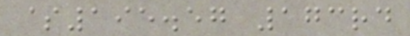$195.57 173rd
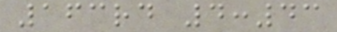163rd 4:43
